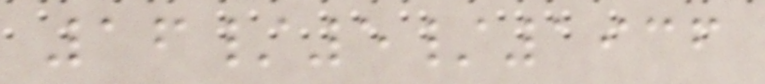16/5/1936
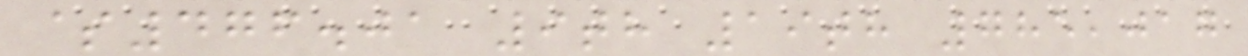$476.01 9th 19th 785,017
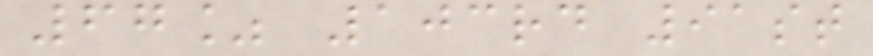67% 103rd 91st
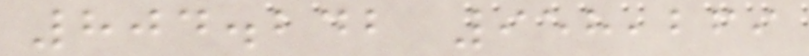804.242 958,269
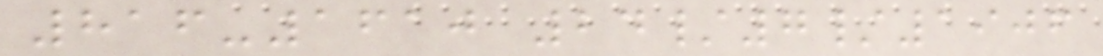816-1610 24/7/1906
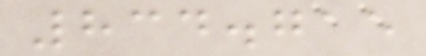834.715
